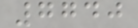7740
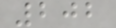202
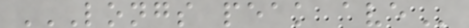LONGS PEAK AVE
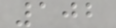102
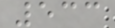533
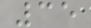35
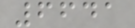6641
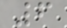6
